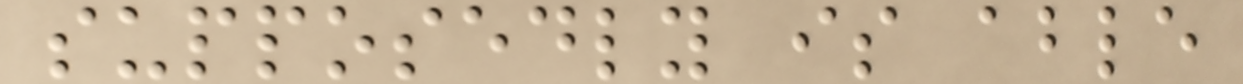supposedly is able
